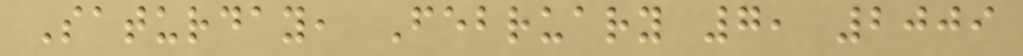Saturday, February 7, 2009
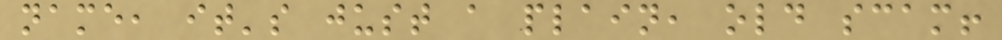name, it's just a plain, old scam!
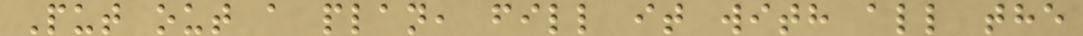Put out a plan, fill it with all the
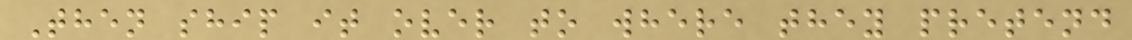Then ship it over to where they pretend
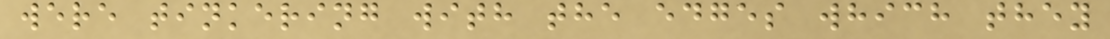were tinkering with the edges which they
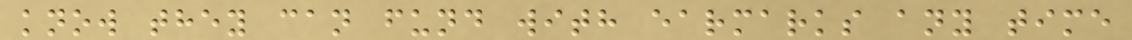know they can fund with earmarks any time
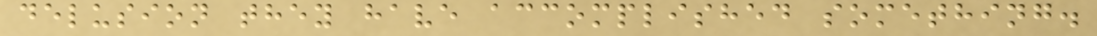delusion they have accomplished something.
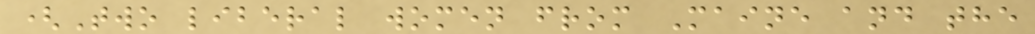(Two liberal women from Maine and the
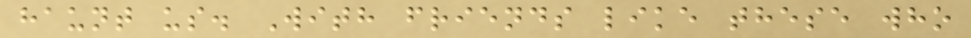haunt us. With friends like these who
